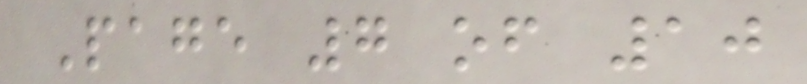Page 7 of 10
